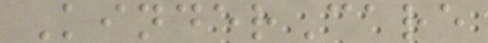KinderCare
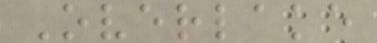Overlake
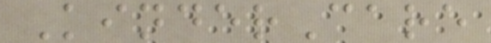KinderCare
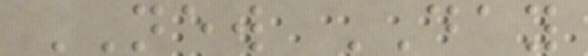NEW DAY
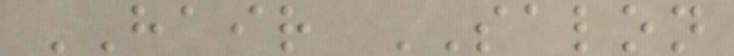HAIR SALON
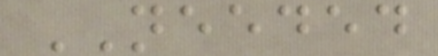NEEDED
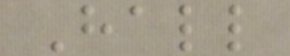Hall
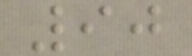90
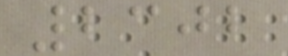2302
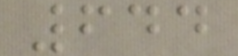644
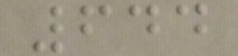644
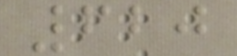620
